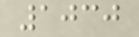1030
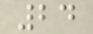24
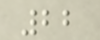22
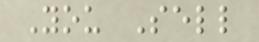You Sell
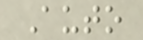Auto
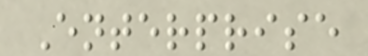Enterprise
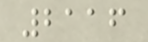2116
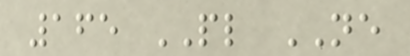165 PL NE
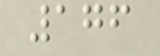176
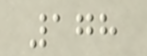178
